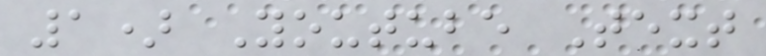1) Youtube Text
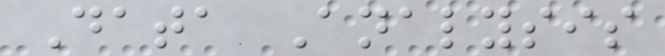Data Analysis
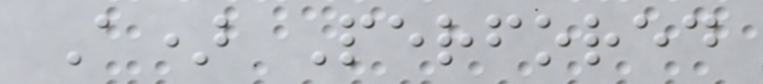A) Perfored
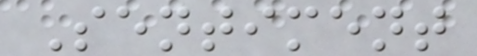Sentiment
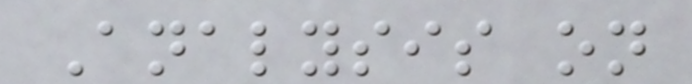Analysis on
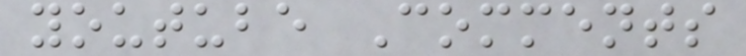youtube Comments
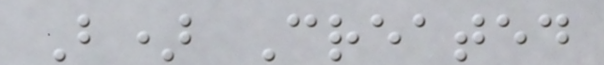B) Created
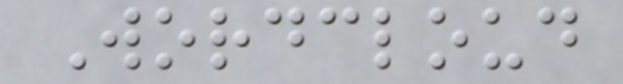Wordcloud
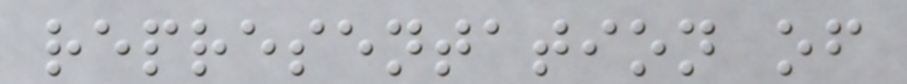representation of
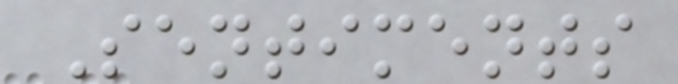Sentiments
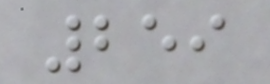259
